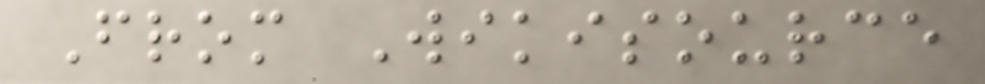From Wikisource
